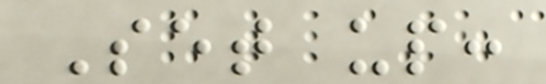Set up:
